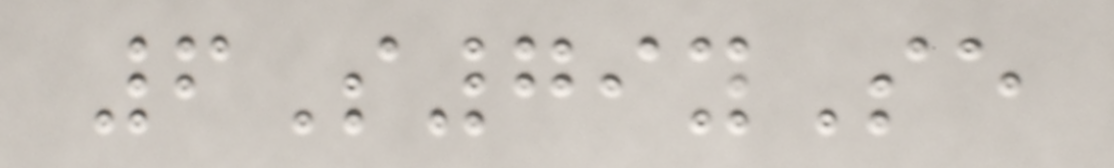6S79ySe
